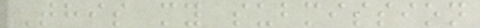This my submission
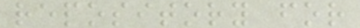repository for
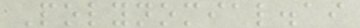Polynomial.ai
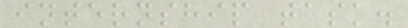internship task.
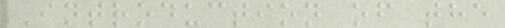Introduction of the
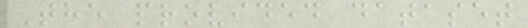The provided dataset
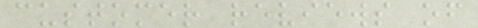customer reviews of
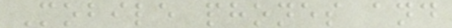Mobile phones and
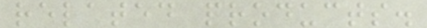related products.
